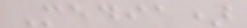Media)
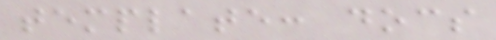template: docs
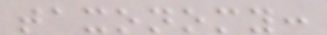taxonomy:
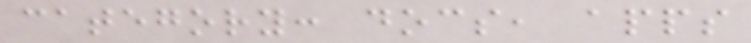category: docs, apps
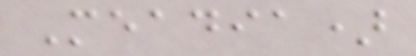Meadia)
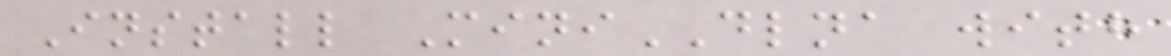Install MiniDLNA with
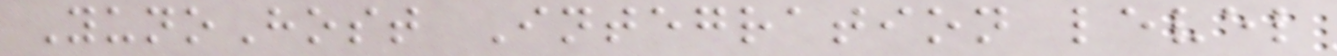YunoHost Integration level
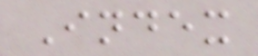Index
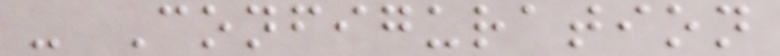- Configuration
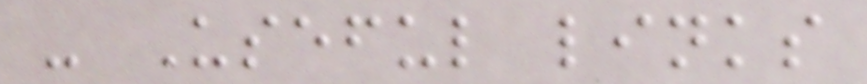- Useful links
